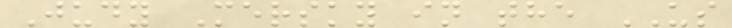Judy Mersky in the US
